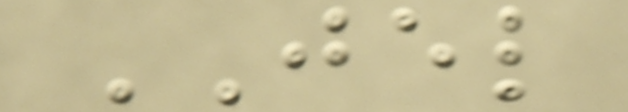JEL
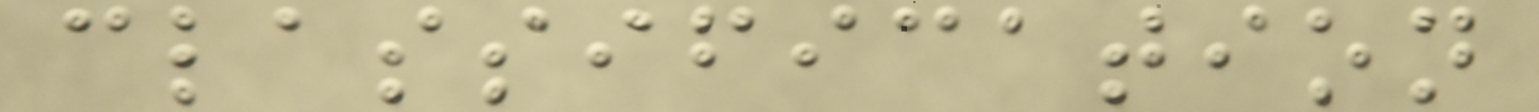classification
